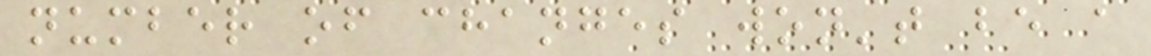number of changes won't be a
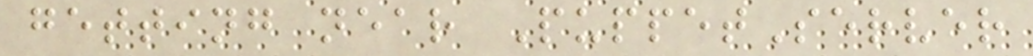getting near PuppetServer
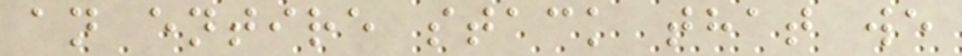an entire stack that we
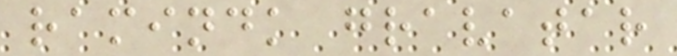ramindk gravatar
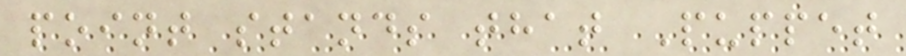point stands that Puppet
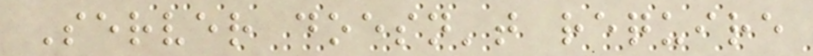Server doesn't require
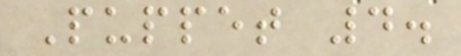Puppet 4.
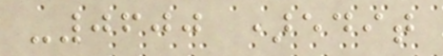-0600 )edit
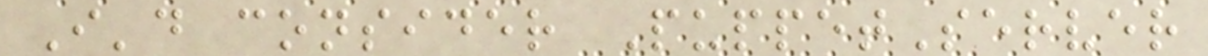I'd consider PuppetServer
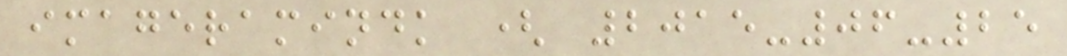imageramindk ( 2015-06-25
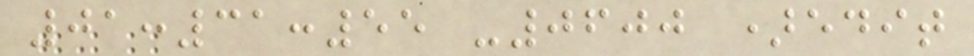01:31:55 -0600 )edit
